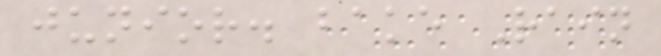junior. bake Rain
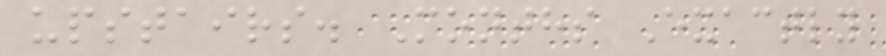upstairs. Months Exactly
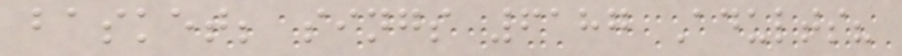basket; sings 6187 Adults?
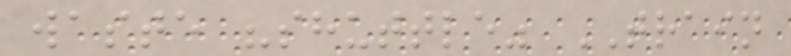waste "shuttle" TRAIN
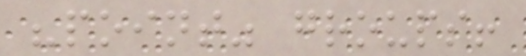"point" groups!
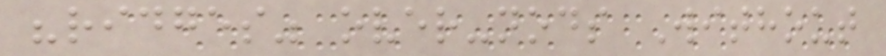"ridges" over-nods Without
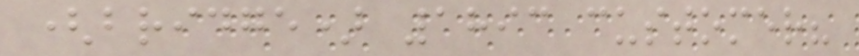(bridge) 1893 customer?
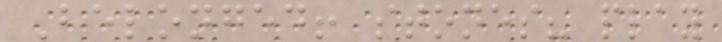Belonged! stones? play
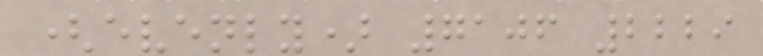(evenly) 7106 2229
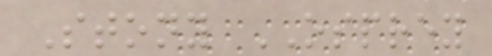Stony OSPREY
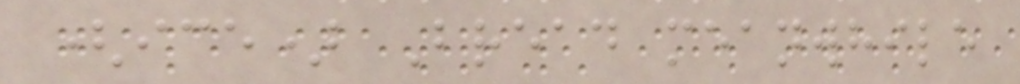(ice) Bread meanwhile
